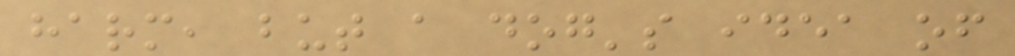harm, but a dog's idea of
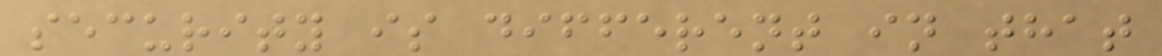security is different in that
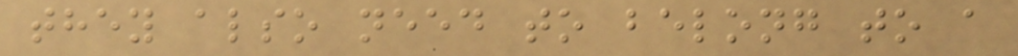they also need to belong to a
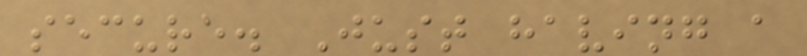secure. Just having a
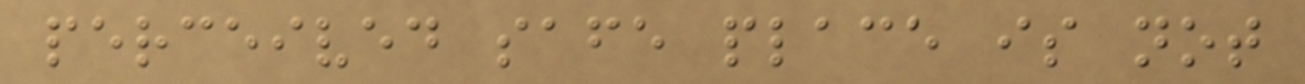perceived safe place is not
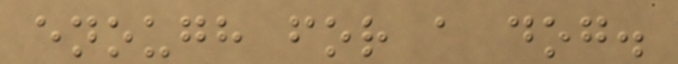enough for a dog.
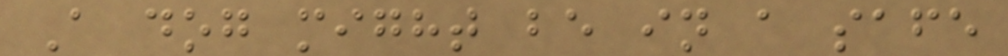A dog might be in a safe
